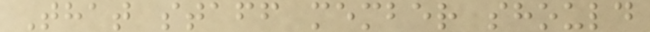That staff member should
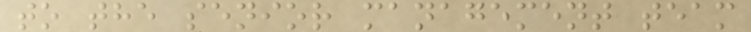to the senior management team
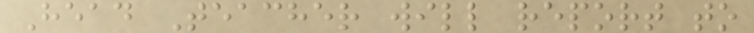Head Teacher will report to
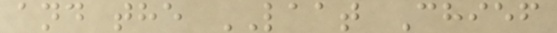and the LAAT Chief
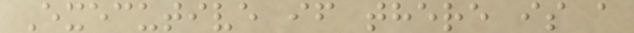Executive if there is a
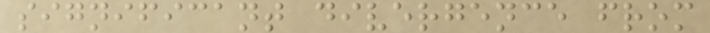significant divergence from
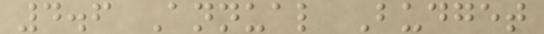4.6 Annual Budget
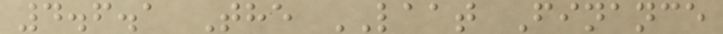4.6.1 The LAAT Finance
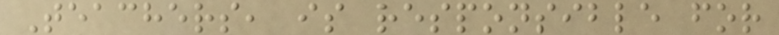Teachers, is responsible for
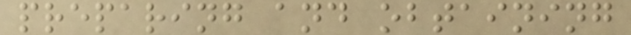preparing and obtaining
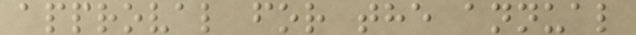approval for the annual
